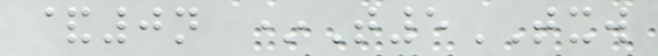&0n *T5TXW
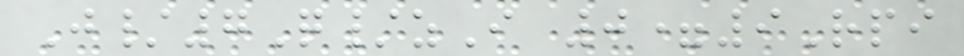J/7Q/zI 0=9Rpi
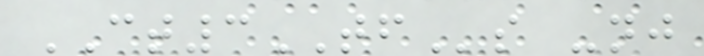CT3TFs -nj
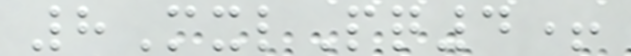8MxlPq4+
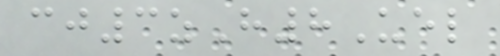cj3zH8Uel
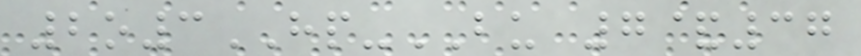2o3HP-BU 7&37
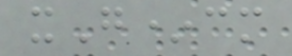xG*cm
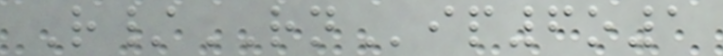R/RNip6o1
